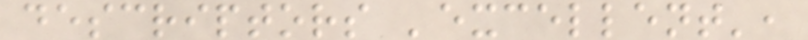descriptors 'excellent',
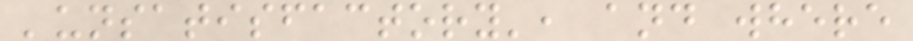'unsatisfactory', and where
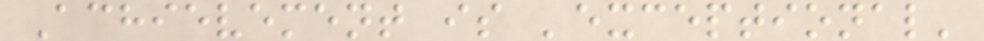Achievement is 'exceptional'
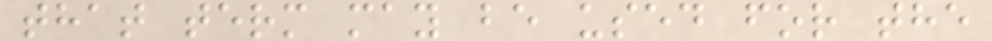that term may be used for the
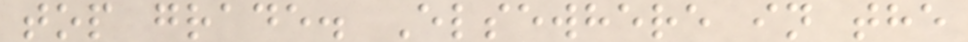top grade. Elsewhere in the
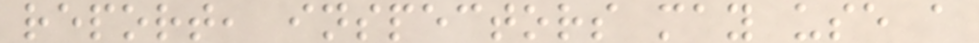report, inspectors may use a
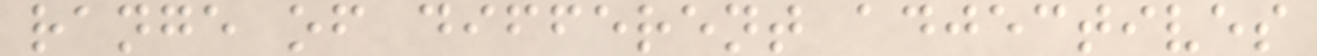range of different adjectives
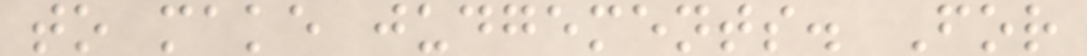to make judgements. For
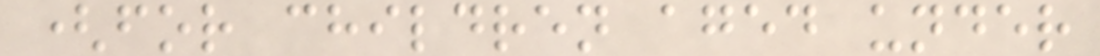(for children aged under
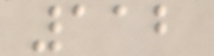112
